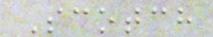Scotch
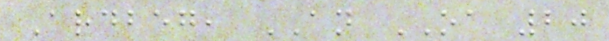Ardbeg, AN OA 20
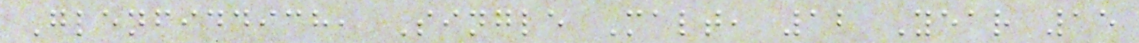Glenfiddich, Single Malt, 12 Year 15
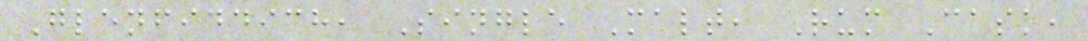Glenfiddich, Single Malt, Rum Cask,
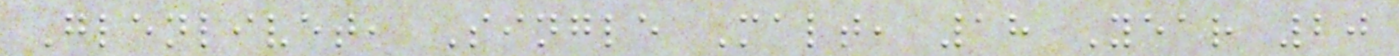Glenlivet, Single Malt, 18 Year 20
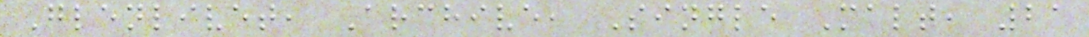Glenlivet, Archive, Single Malt, 21
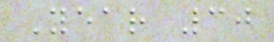Year 30
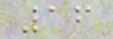16
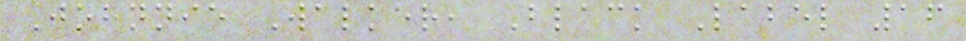Johnnie Walker, Black Label 16
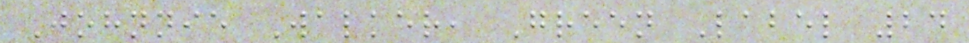Johnnie Walker, Green Label 24
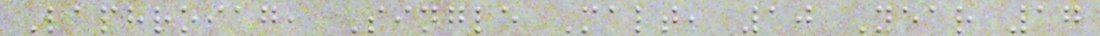Laphroiag, Single Malt, 10 Year 17
